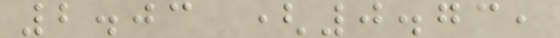2.03 (0.73,
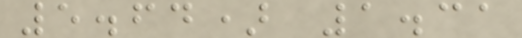5.64) 1.31
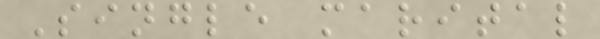Single marital
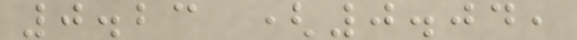0.23 (0.04,
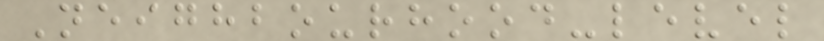Neighbourhood-level
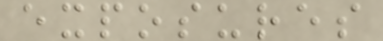exposures
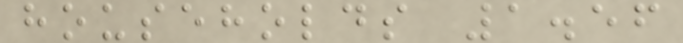households 1.56
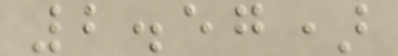2.57)
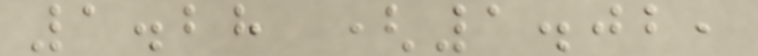1.28 (1.02,
